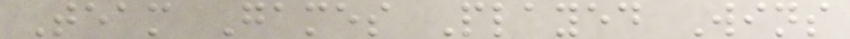Team Games Played Wins
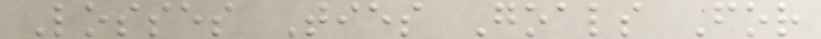Losses Ties Goals For
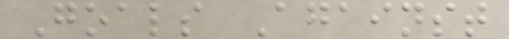Goals Against
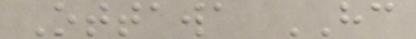Ottawa HC
